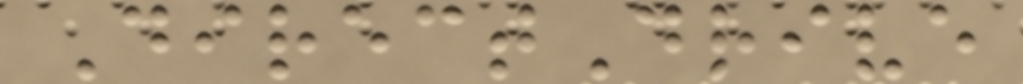DirectDrive
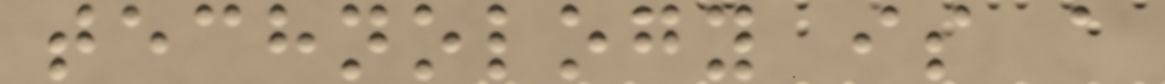technology is a
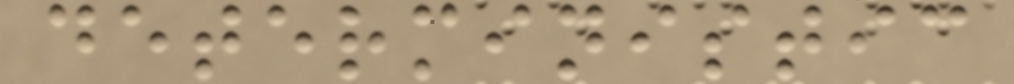deterministic
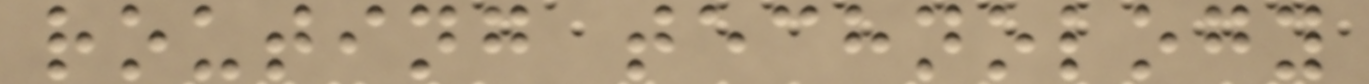routing technology
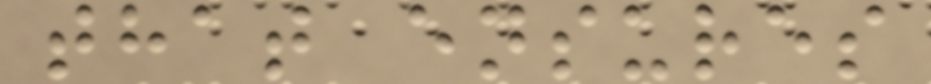that ensures
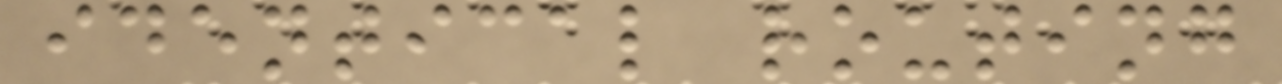identical routing
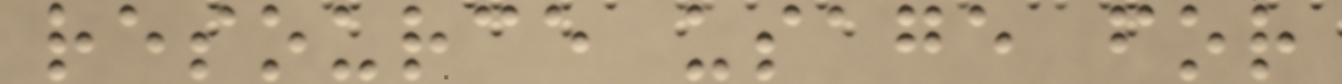resource usage for
